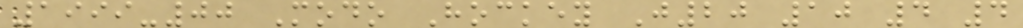1999-00 Modo Hockey J20 10 4 4
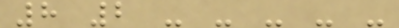8 2 - - - - -
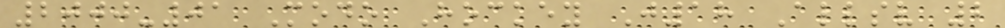2000-01 Modo Hockey J18 Allsv 2
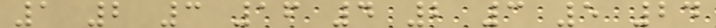1 2 3 16 4 2 3 5 24
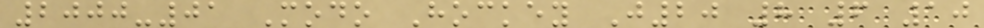2000-01 Modo Hockey J20 8 6 10
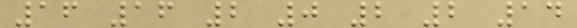16 16 2 0 2 2 14
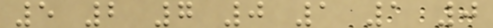5 2 7 0 1 1 0
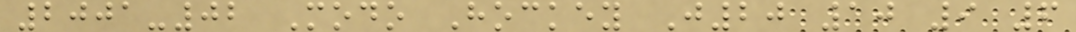2001-02 Modo Hockey J20 10 9 6
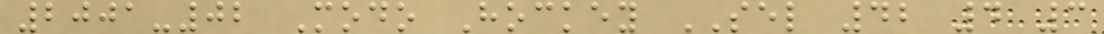2001-02 Modo Hockey SEL 42 4 3
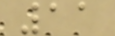11
